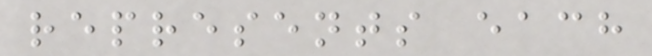represents each
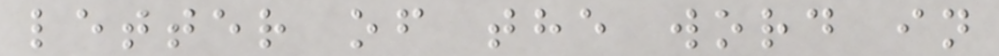letter of the word in
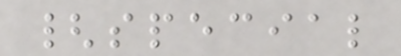{special
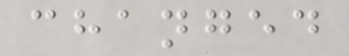changed
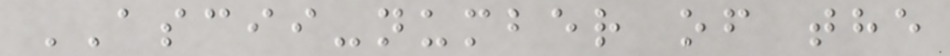ASCII-number of the
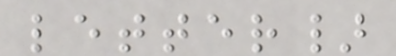letter}
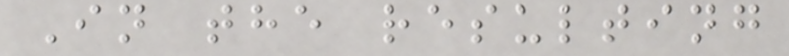In the resulting
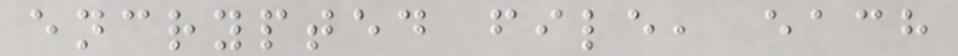encrypted file, each
